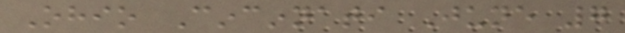Ohio Cincinnati June 7
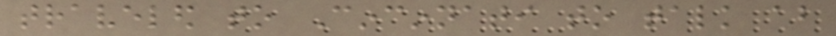traveled to Cincinnati to talk about
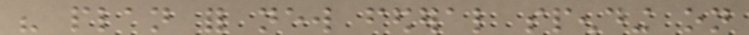his plan for new federal spending on
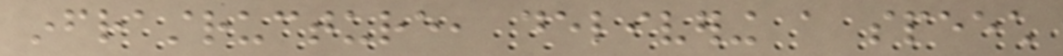infrastructure, delivering a speech
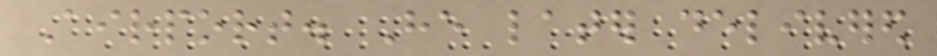Airport. He later delivered
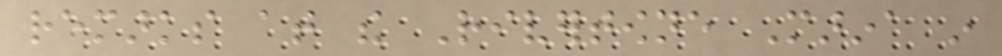remarks at the Rivertowne Marina in
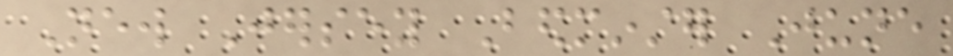New Jersey Bedminster June
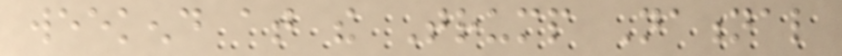weekend at the Trump National
